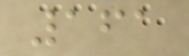161
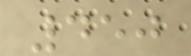450
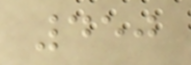450
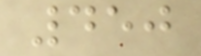450
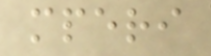mperi
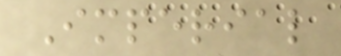Imperial
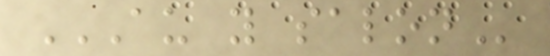AU Y SALON
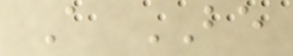A BE
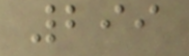299
